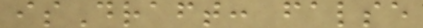isDraft: false
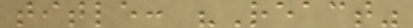title: "React"
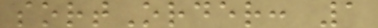sortOrder: 1
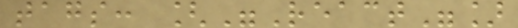tags: ["React"]
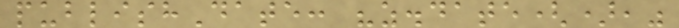publishDate: "z.date(),"
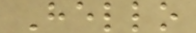Hello
